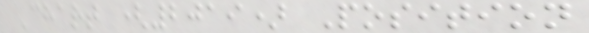Chart (2019) Position
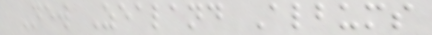New Zealand Albums
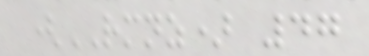(RMNZ) 47
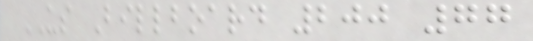US Billboard 200 77
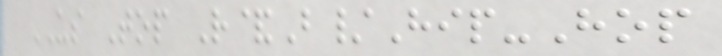US Top R&B/Hip-Hop
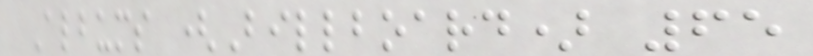Albums (Billboard) 65
